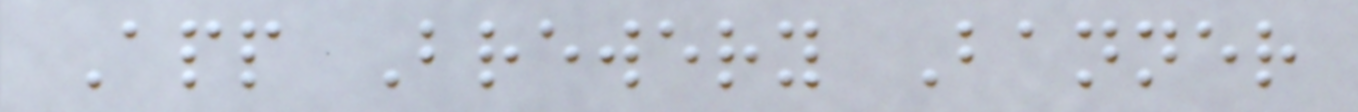App Brewery Banner
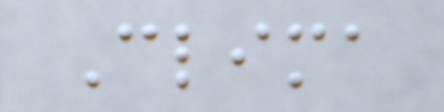Clima
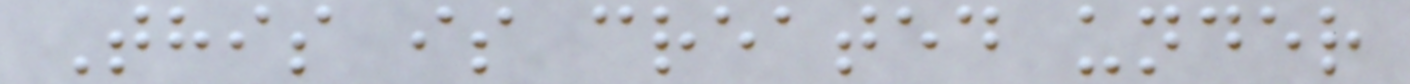This is created under
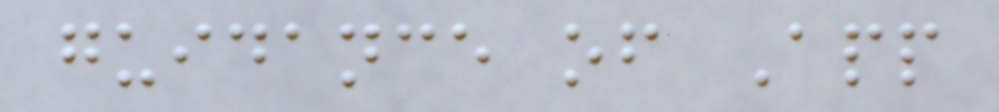guidance of App
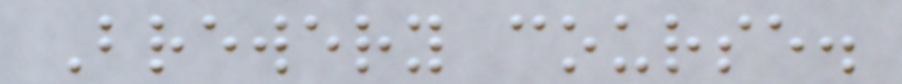Brewery course.
